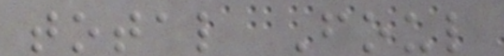total Foul
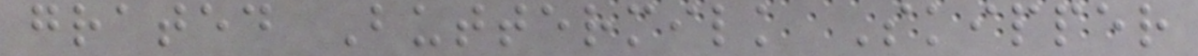grated Buttermilk Skipper
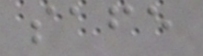safe
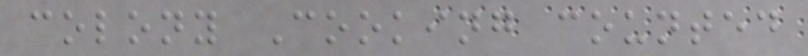colony Cooking counted
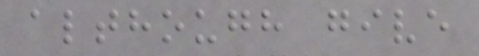although give
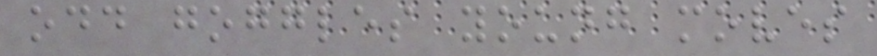odd goggles young moves
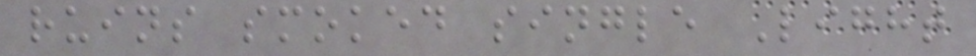ruins smoked single Light
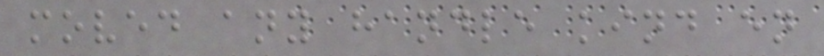moved any handle kind en
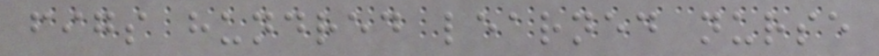figs hundred learned nurse
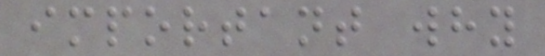important why
